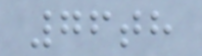76th
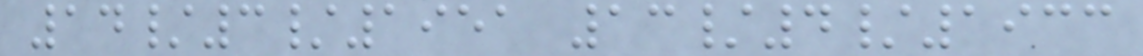14/3/1951 13/4/1933
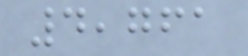4,761
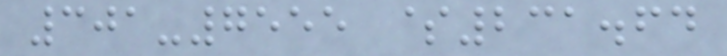301-7555 $231.64
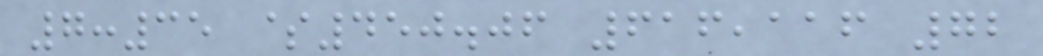7:35 $450.06 616,116 72
